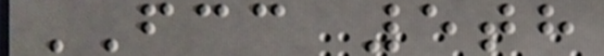FCC 5th
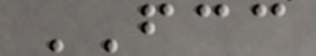FCC
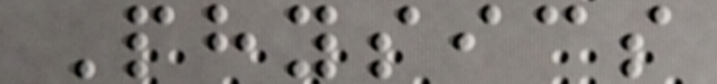Physics
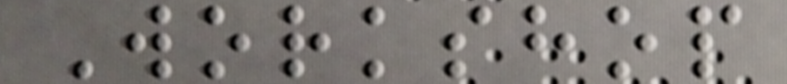Workshop
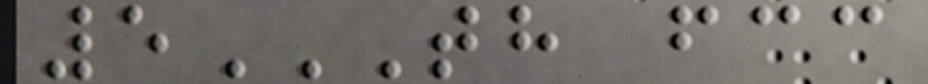5TH FCC
